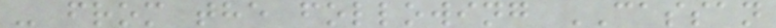- from the following CASSAN
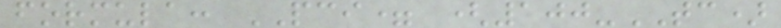formula: PCI= (100-TC)
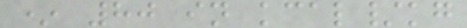* 80 in kcal/kg
